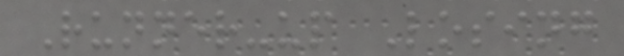Runner-up Losing
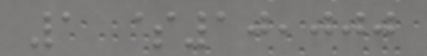1 $10,000
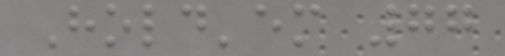Hold'em 77
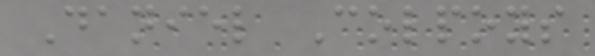Daniel Colpoys
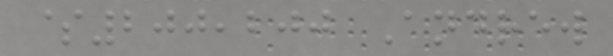$200,200 Andrew
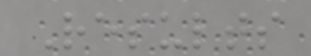Results
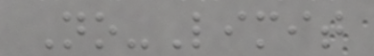No-Limit
